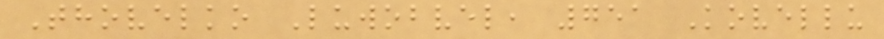Thovelko Luwobvel, 751 Kovellu
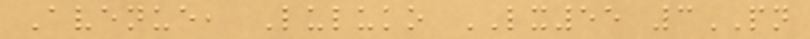Avenue, Luluko LX55 3PN
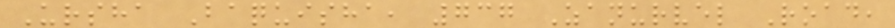Ursha Baquisha, 737 Zanurvel Road,
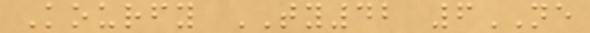Kourfy TY42 6NE
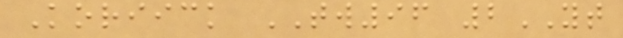Koriick TW96 2YT
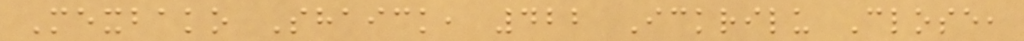Mexbako Shaick, 422 Ickrilu Close,
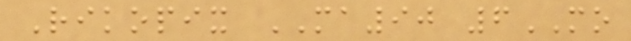Rikopix MA90 6MO
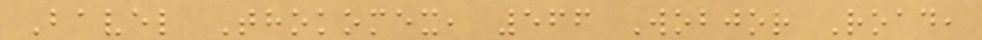Bavel Thokomex, 566 Wobjor Road,
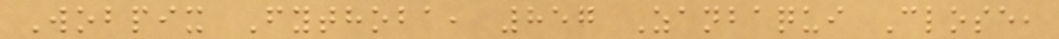Wobpix Fythoba, 857 Zanbaqui Close,
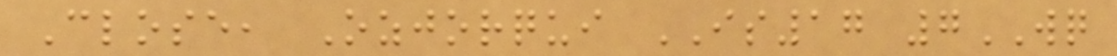Close, Ozjorqui IS17 7WQ
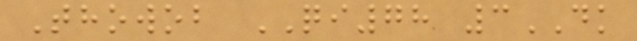Thowob QI78 3DK
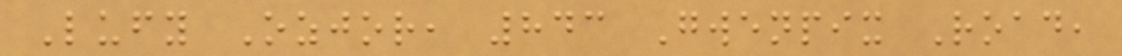Lufy Ozjor, 843 Gwenpix Road,
